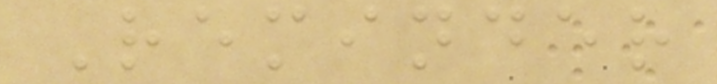Reminder
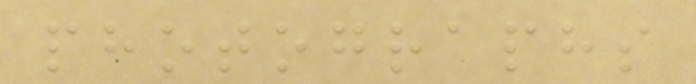photographs
